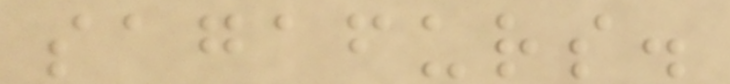sagafurs.
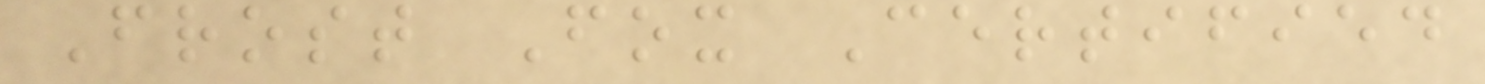Frost Fox Certified
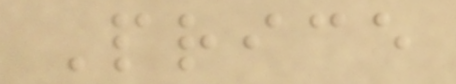Price
